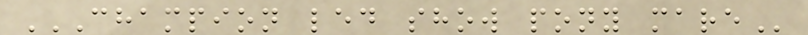CHAMPION LED SHOW PONY MARE
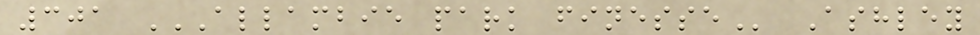301 ALLAMBIE PARK FINESSE Ashley
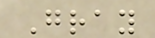Gray
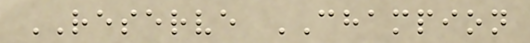RESERVE CHAMPION
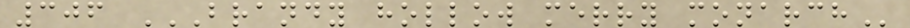306 BRANDY HOLLOW MERRY MONARCH
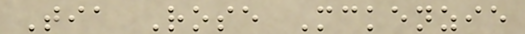Tia Rose Mckenzie
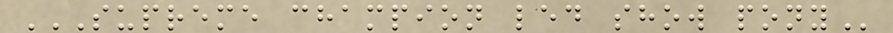SUPREME CHAMPION LED SHOW PONY
